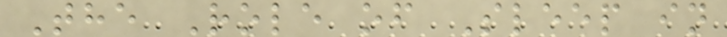The Role of Sleep in
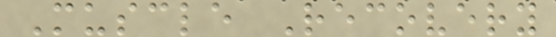Muscle Recovery
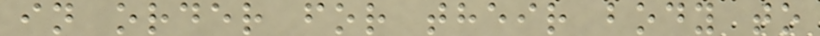in order for their body to
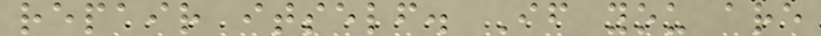repair itself. If you are
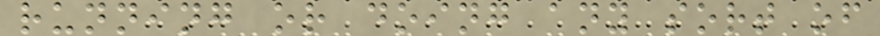running or doing any sort of
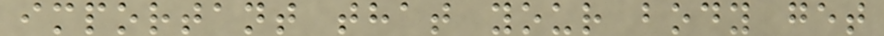important that your body get
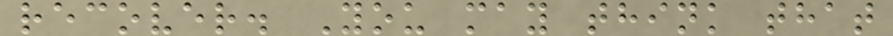recover. You may think that
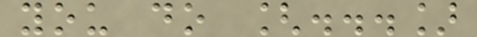you do [...]
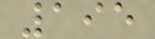195
